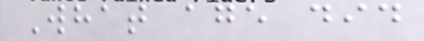What age did
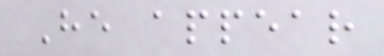He appear
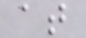at
